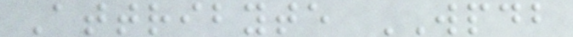Attribyte WPDB
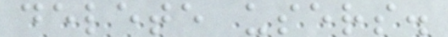delete users.
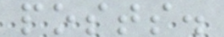posts.
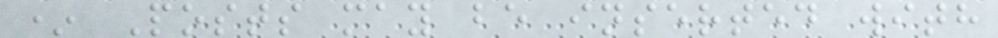* Posts may be inserted with
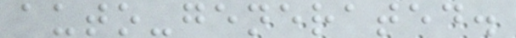auto-generated.
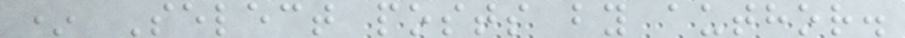* Select posts by author.
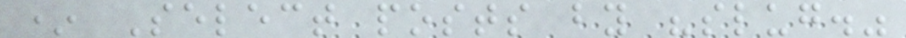* Select posts by "slug."
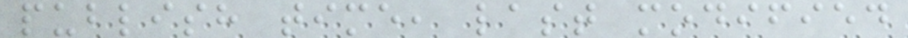publish time, last modified
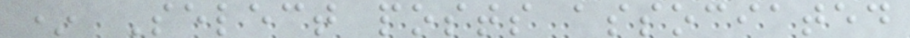* Select posts associated
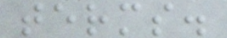terms.
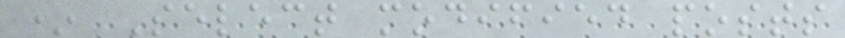* Select modified posts
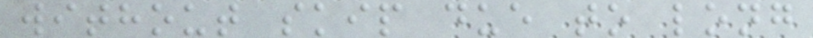without skip due to long
